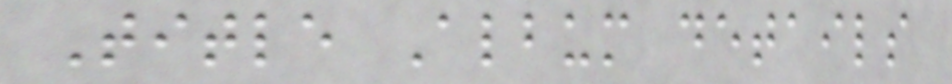Title Album details
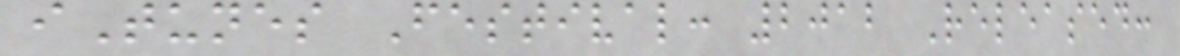iTunes Festival: 2012 Released:
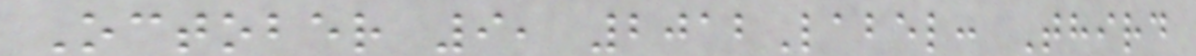October 9, 2012Label: Third
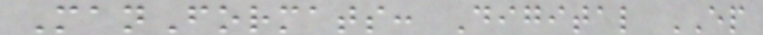ManFormats: Digital EP
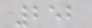252
